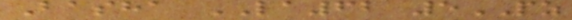Basha LA62 5PZ
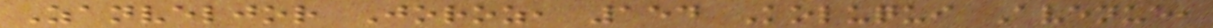Zanveljor Joroz, 154 Koluqui Avenue,
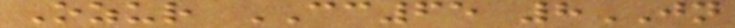Ozur CC65 8JN
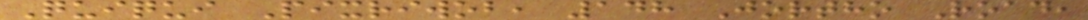Quiqui Pixriwob, 148 Jortho Road,
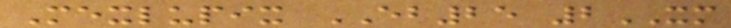Mexlupix EB25 2XM
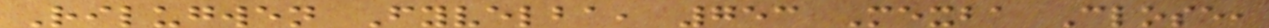Rilugwen Fyvelba, 753 Mexba Close,
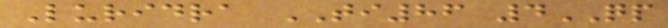Luridra TI86 4QP
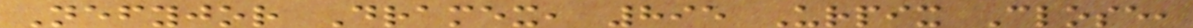Nefyjor Dramex, 895 Urpix Close,
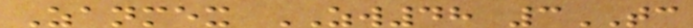Zanmex ZW48 3TC
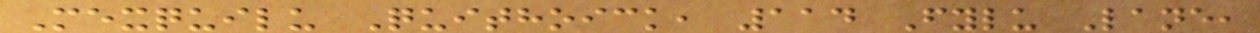Mexquilu Quithoick, 114 Fylu Lane,
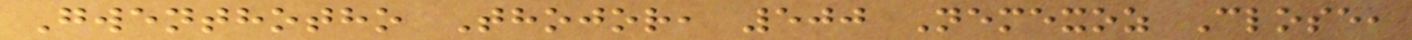Gwenthotho Thojor, 500 Nemexoz Close,
